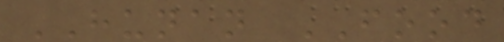HUNAN FOOD
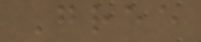Gree
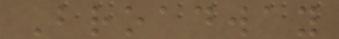Broadway
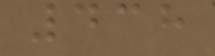438
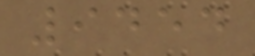9454
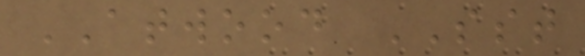ATWOOD SST
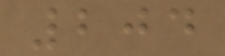204
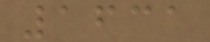1631
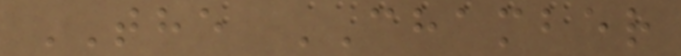THE CHAMBER
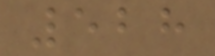528
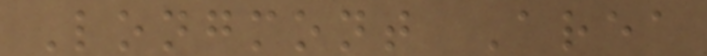Longmont Area
